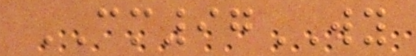CM97WY
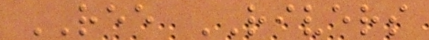REE RIVERS
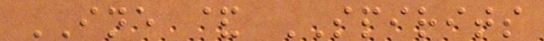INE & SPIRITS
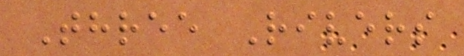Three Rivers
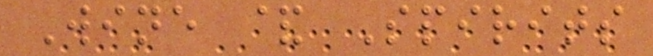Wine & Spirits
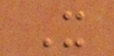X
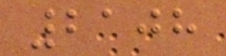2108
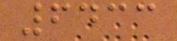6433
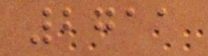2711
